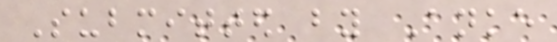Submitted by Anke
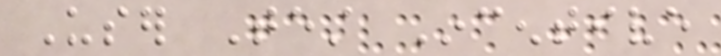User Test Incentive
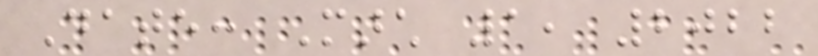Date: March 1, 2022
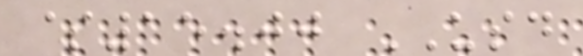$15.00 USD
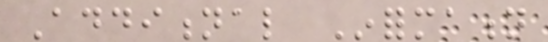Additional Information
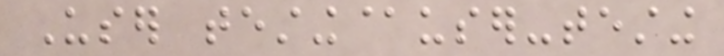User testing@user-testing
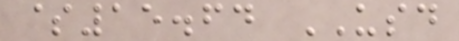$15.64 USD
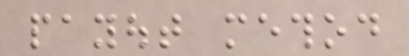payout method
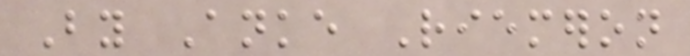By Anke Riemeron
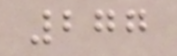277
